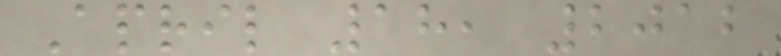April 18, 2012
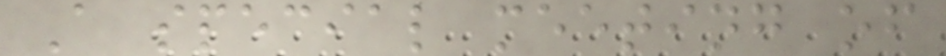A special meeting of
